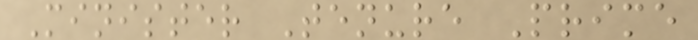Minister Tenure Prime
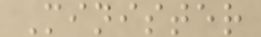Minister
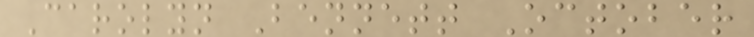Carolyn Bennett October
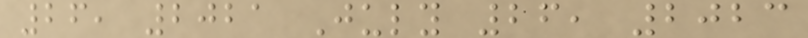26, 2021 July 26, 2023
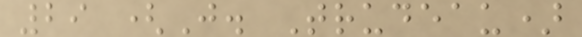29 (J. Trudeau)
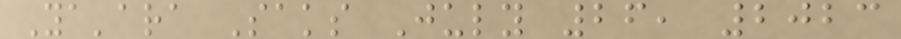Ya'ara Saks July 26, 2023
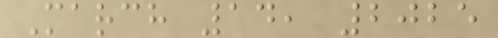March 14, 2025
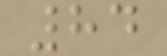84
